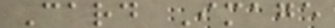Card Image
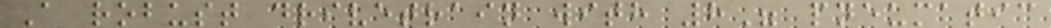A robust drivetrain with 8" pneumatic
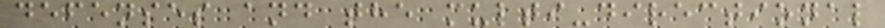defenses and the multi-directional
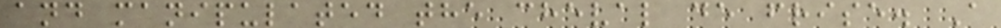and manipulated the cheval de frise. A
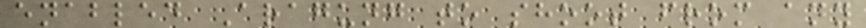enabled Aragung to shoot from any
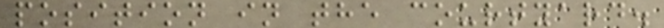position in the courtyard.
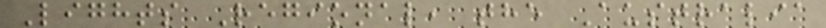Lights Regional, the Australia
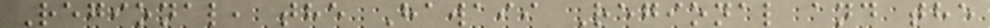Regional, the Hawaii Regional and the
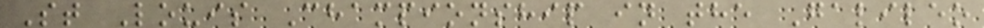St Louis Championship in the Galileo
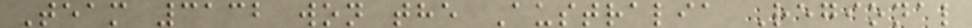Team 3132 won the Australia Regional
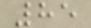85
